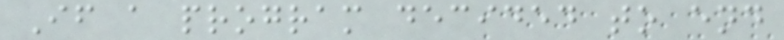If a program decided to end
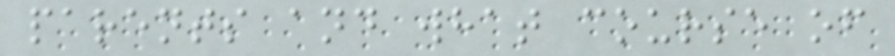parents and what course of
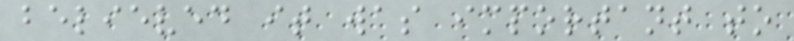believed it was important to
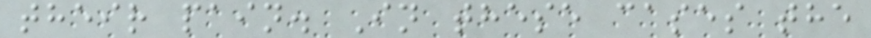their pain. In these cases the
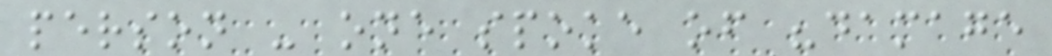person - one spoke of "damage
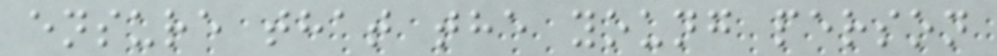ensure that the young person
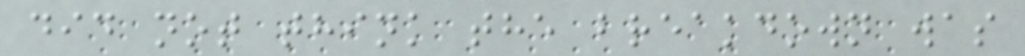did not think the breakdown was
